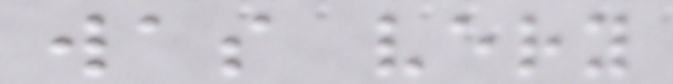was very
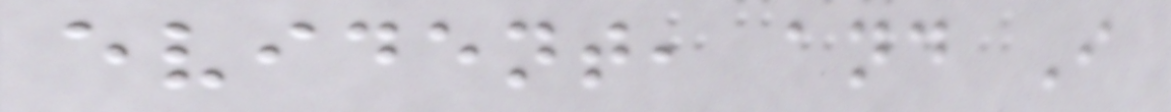evident, and I
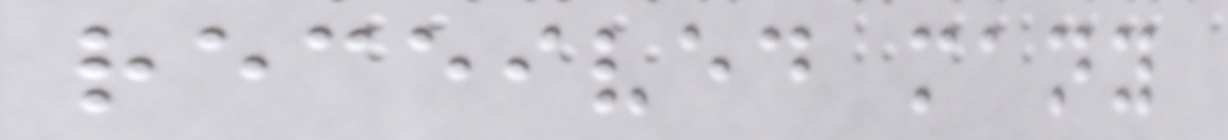received many
